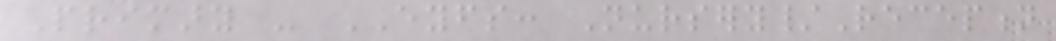Primary - EYFS: Nursery/Reception
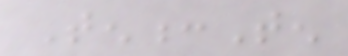Ten:Ten
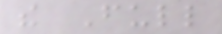the Full
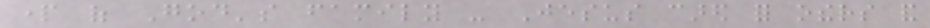part of God's family - Jesus cared for others and
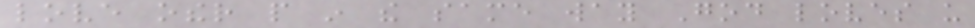love other people in the same way God loves us
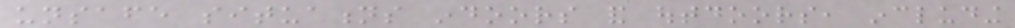unsafe situations indoors and outdoors, including
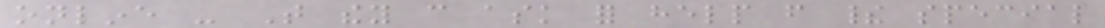online - That they can ask for help from their special
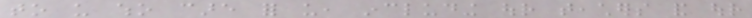to us who care for us, including our teachers and our
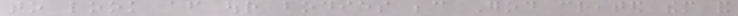to look after our bodies because God created them and
